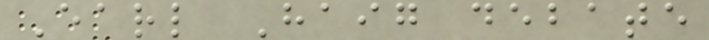Earl Haig debate
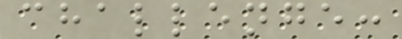challenge:
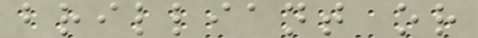brilliant or
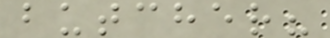butcher?
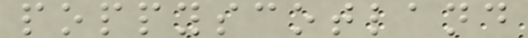poppyscotland
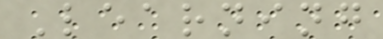Learning
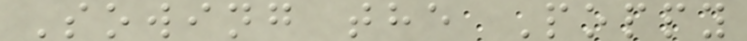Sowing the Poppy
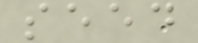seed
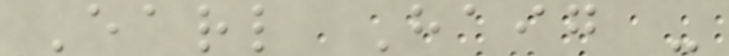Earl Haig -
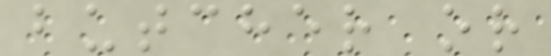butcher or
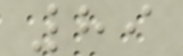89
